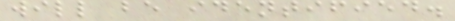will be identified.
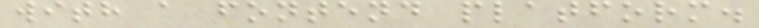with a fontend platform.
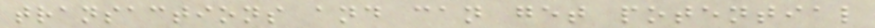transactions and can get potential
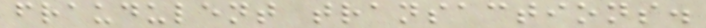fraudulent transactions.
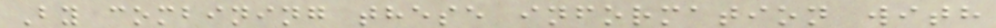By combining these information with
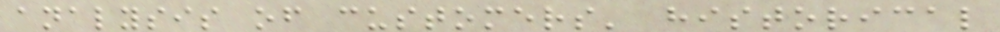analysis of customers' historical
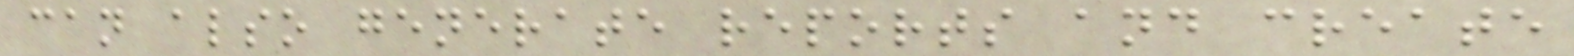can also generate reports and create
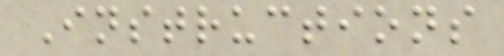Instructions
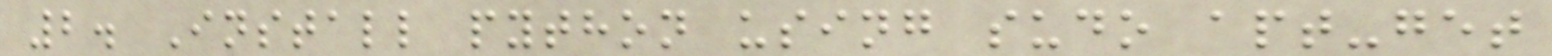2. Install python using sudo apt-get
